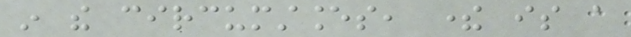in the circumstances, there is a
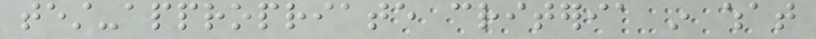test-appropriate criteria in what
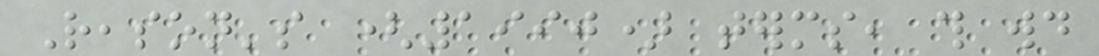Reason's (1990) terms, this would
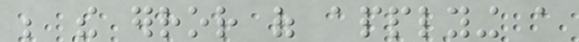be the error of applying a
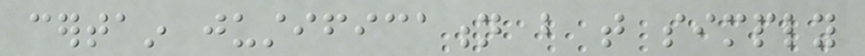certain justification but that simply
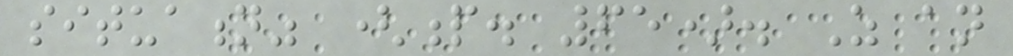situation" (p. 65). As an
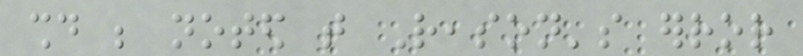should be noted that Reason's error
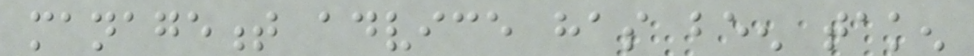management advice has been taken
